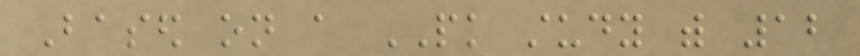Based on a PK study with 12
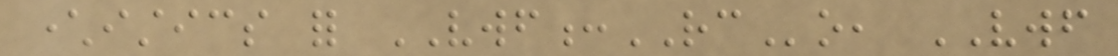characteristics for VWF:RCo, VWF
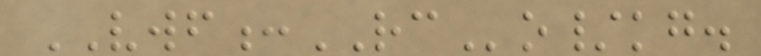VWF:RCo/kg.
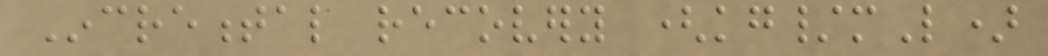Incremental recovery (kg/mL)
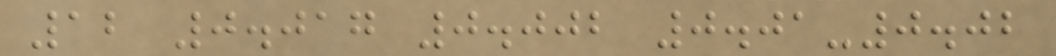12 0.017 0.002 0.01-0.02
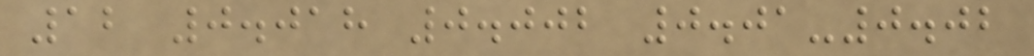12 0.018 0.002 0.01-0.02
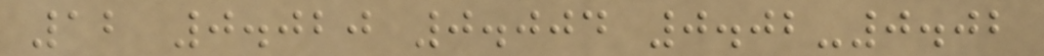12 0.020 0.004 0.02-0.02
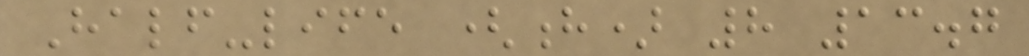Half-life (h) 8 13.7
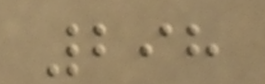298
